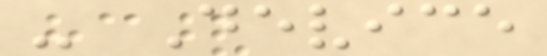- Device
